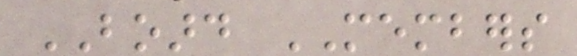BOARD MEMBERS
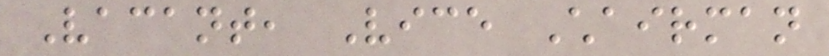Vacant, Vice Chairman
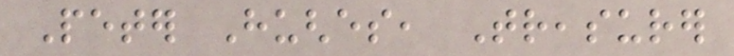Peter Hughes, Treasurer
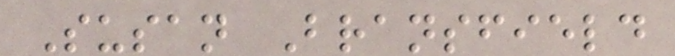Susan Bransfield
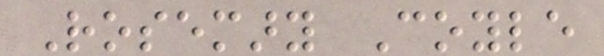Rosemary Coyle
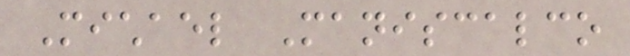Michael Maniscalco
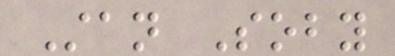Stan Soby
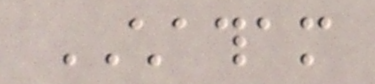CHATHAM
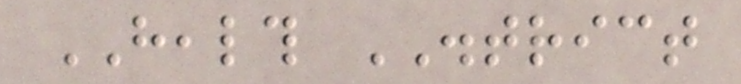HEALTH DISTRICT
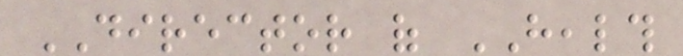DIRECTOR of HEALTH
